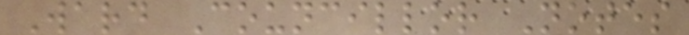Ward Councillor Notes
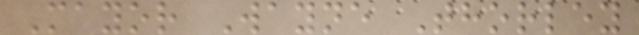Mayor Wayne Thorley
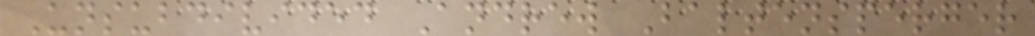Unsubdivided Andrew Baltensperger
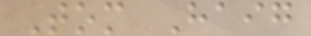Tom Haig
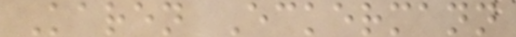Karen Eckermann
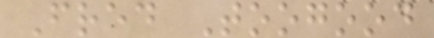Fred Toogood
